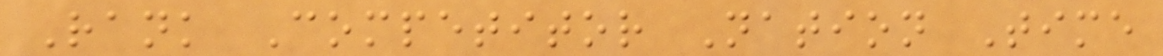Rank Competitor Nation Time
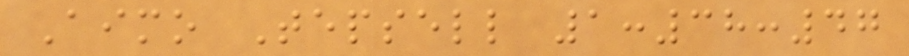Aimo Tepsell 1:38:47
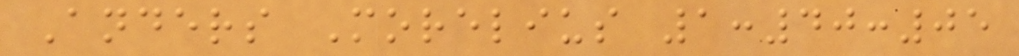Anders Morelius 1:40:05
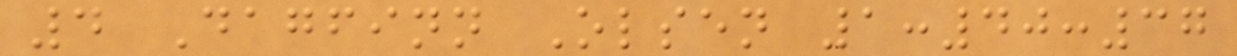4 Dagfinn Olsen 1:40:37
